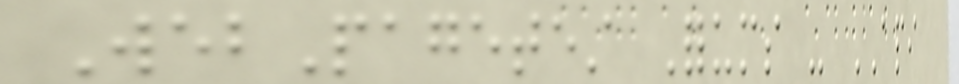WebPagetest Forums - API
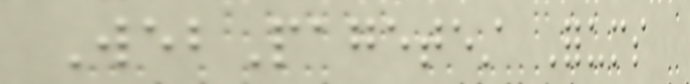WebPagetest Forums
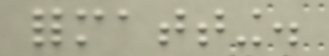formatting.
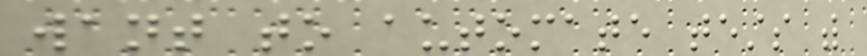want to automate tests with
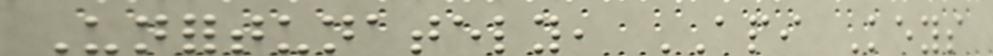Unfortunately, API Keys
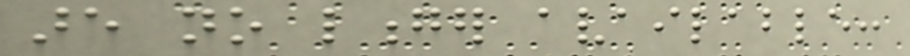are no longer available:
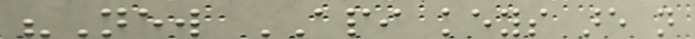"New API keys are not
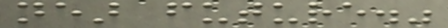near future."
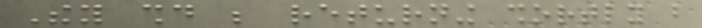They should be returning shortly but
